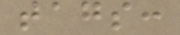tags:
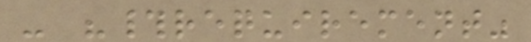- "#requirement"
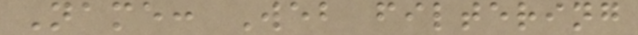Name: Web filtering
